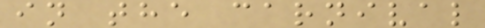in the carnival
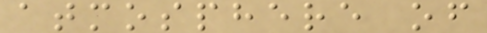atmosphere of
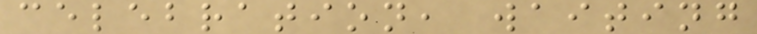celebration, waiting
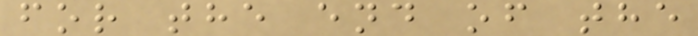for the end of the
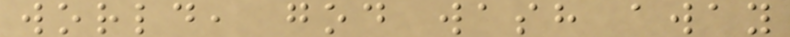world, god wash away
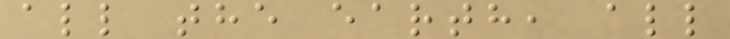all the earth, all
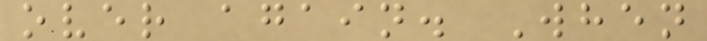over again. When
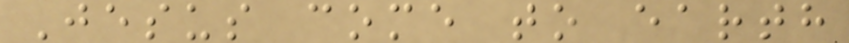Jesus come to earth
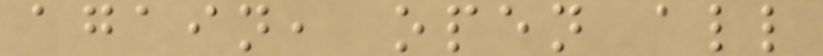again, open all
